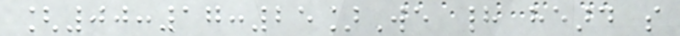[00:17:25]We had heard so
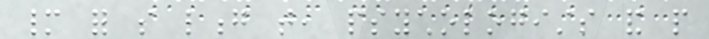many for so long that, psychologists and people
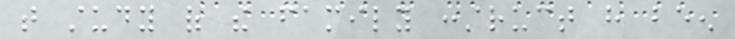that study of the family construct have been
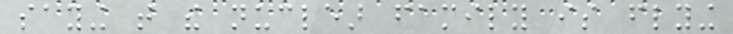saying that the nuclear family is flying
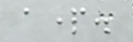apart.
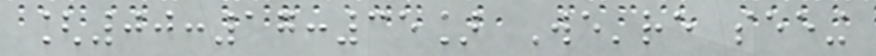[00:17:35] We're seeing
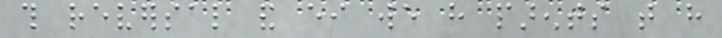this reversal and either we have parents that have
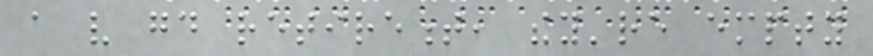a very good retirement, they're empty
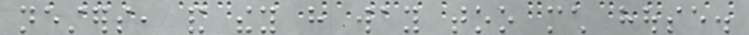nesters, and they have way too much house.
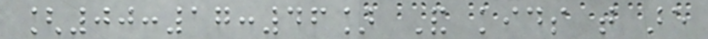[00:17:46] And kids that are
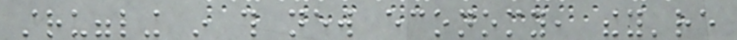struggling in this new economy, they're
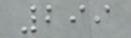299
